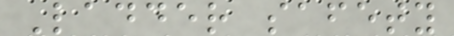Ladder safety
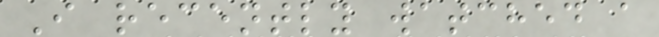I recently watched a
